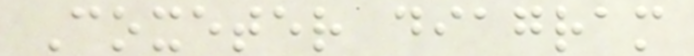Coxeter diagram
